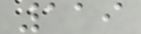119
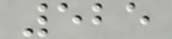525
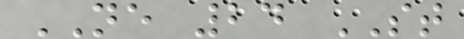NE 24 ST
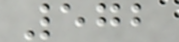572
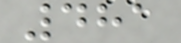481
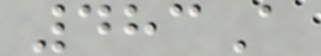483A
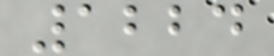1224
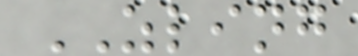ZLING
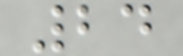24
